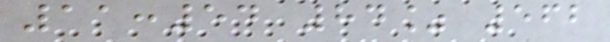11:54 84% 562
